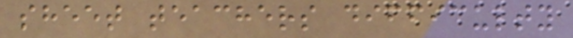sheet teachers difficulty
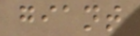giant
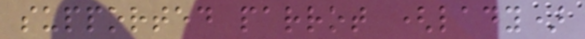supported parrot (lady)
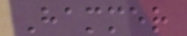Hammer
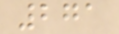271
